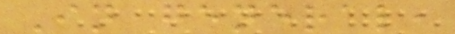In general,
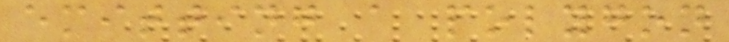emitting a polygon
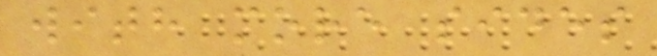with more sides
